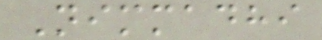Nimmadhi
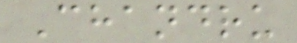Chandru
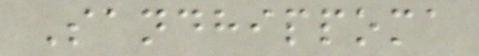Sandhippoma
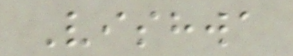Vishwa
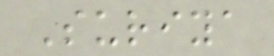Suriya
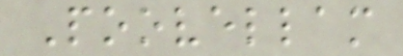Poovellam
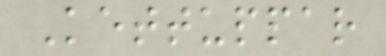Kettuppar
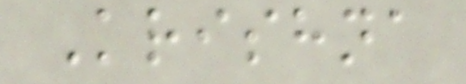Krishna
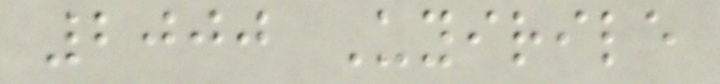2000 Uyirile
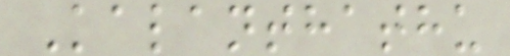Kalanthathu
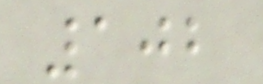102
